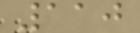110
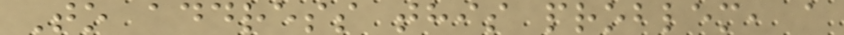To address this problem, a
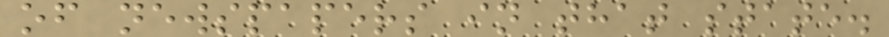of newspapers in that state.
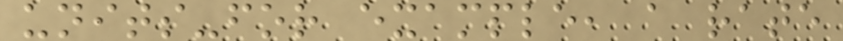units-for example, a rate
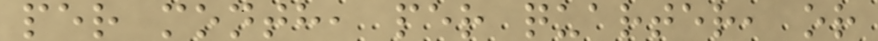per month, per quarter, or
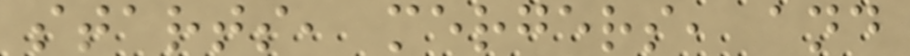starts, mergers, and
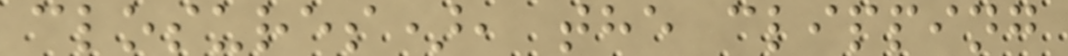closures), the clipping
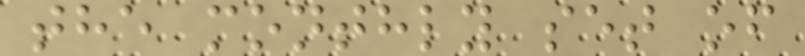the monthly set of
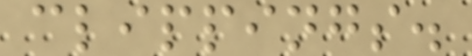clippings.
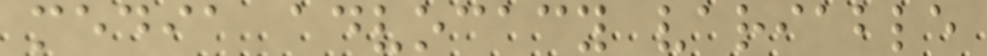media advocacy variable
